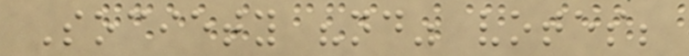Society "nd" votes;
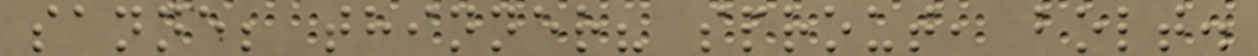sanne; thinner? sprout, bolt.
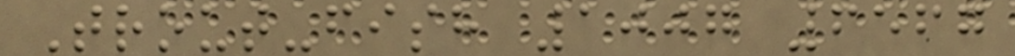Trout-fish 1007 6567
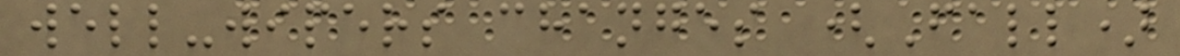well-wipers changes (Fall)
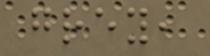grey,
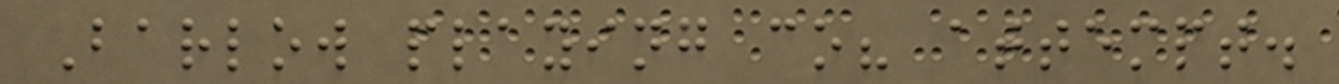Barlow playing co? attempt.
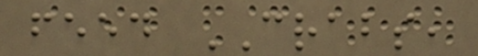feed CRABS,
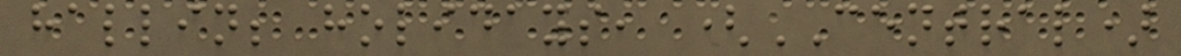hallin; holidays, (CENTRAL)
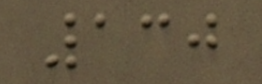130
